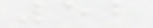52
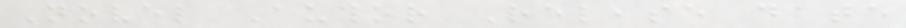Novel Author Release date
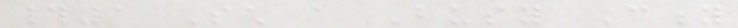#1 Such a Busy City
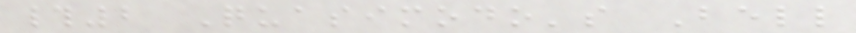#2 Quasimodo's Bell
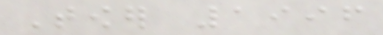Tower 1996
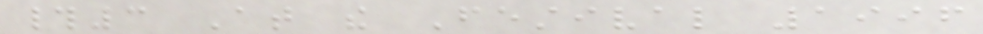#3 At the Festival 1996
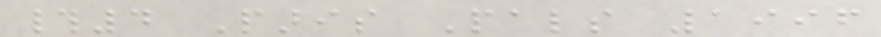#4 Paris Pals 1996
